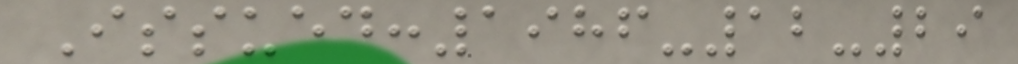Issued:1986-12-29
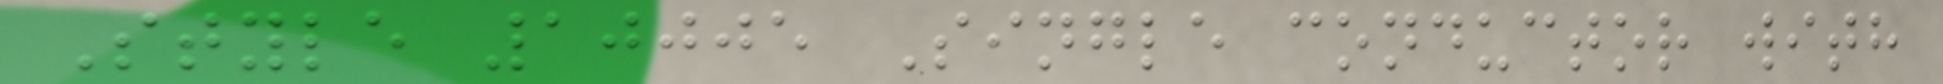Style 10005 Single conductor with
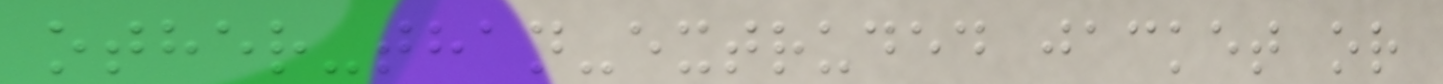other-than-extruded jacket or
